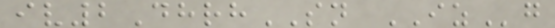iv2DhrhSN IZg
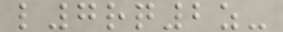l7rq2z-
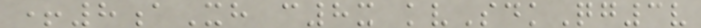+8aXh c8x kvSdkQg3v
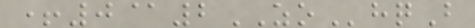+0@2ZOhqB
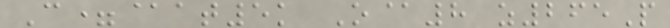C=@at5k O@8 z265P
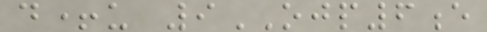d+u 9OJP6e
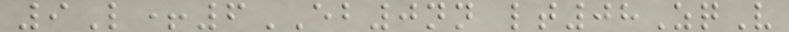9L+6EB0nn lt08ZqV
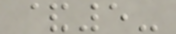&5-
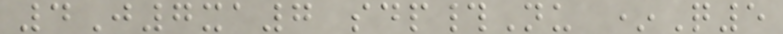4J7xa7 sdp#Nu *Q5
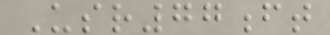Usr77ft
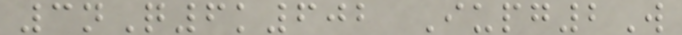3nQ6k602 Iupg2W
